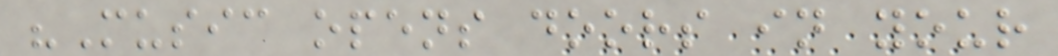"Music opens doors in your
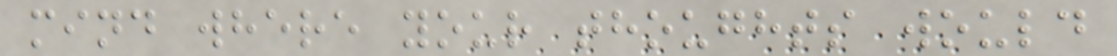mind where your thoughts would
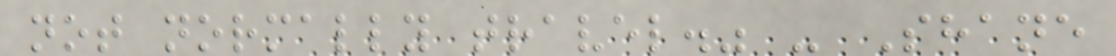not normally travel." - Shane
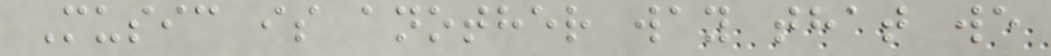Music is another way that we
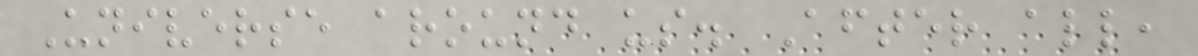Universe around us. After all,
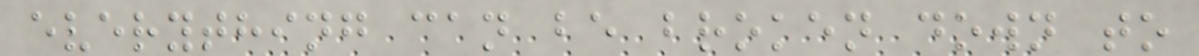everything can be broken down to
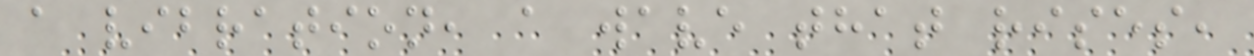a vibration, a wave that rises,
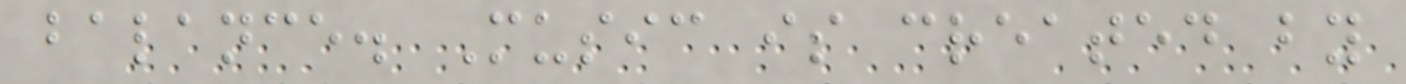balance. Music is created by
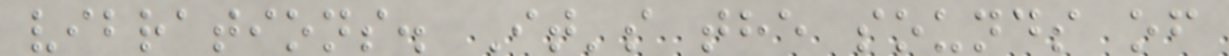vibrations. It's the sounds of
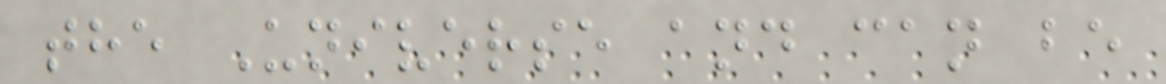the Universe and can be
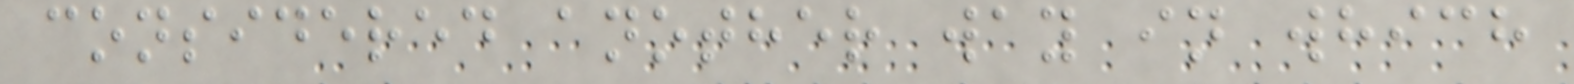considered another way in which
